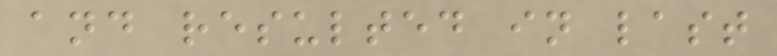and resulted in last
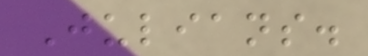Julians.
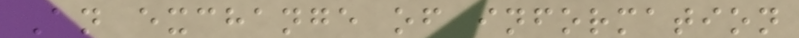An exchange of information
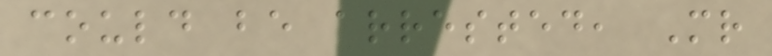could be arrested, Mr
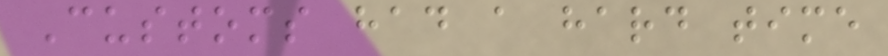Customs had a hard time
